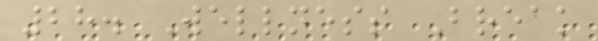28. Wellness Break
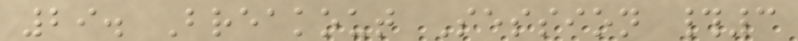29. Breakout Session #3
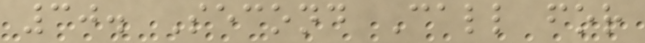30. Second Call for
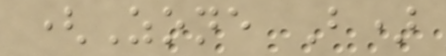(Zone B)
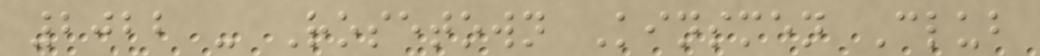2022 - Rosetown Kinsmen Club
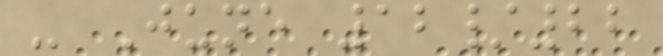- June 12/22
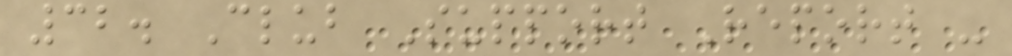32. Club Support Report -
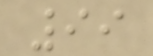99
